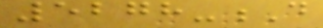5278-D
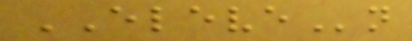ELEVEn
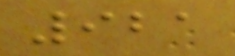921
